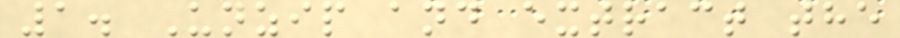1. Unzip and extract the
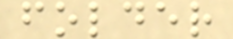folder
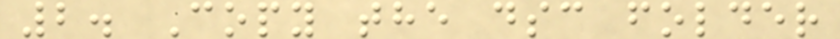2. Copy the dsc folder
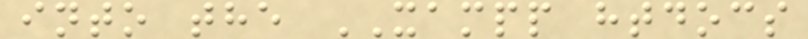into the XAMPP htdocs
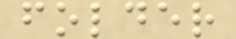folder
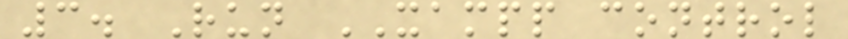3. Run XAMPP control
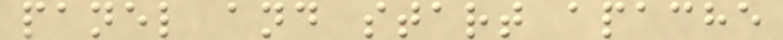panel and start apache
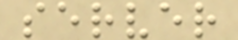server
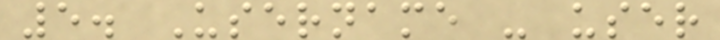5. Username - user
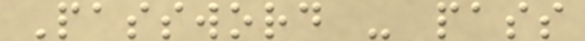Password - pass
